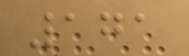171
